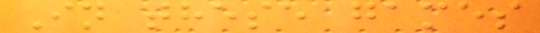In these games
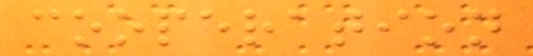cooperation
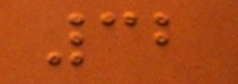32
